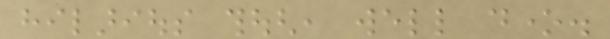hilarious though, well done.
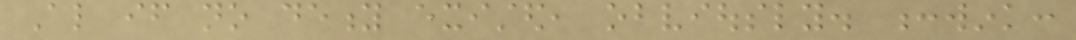Also if no deity existed, obviously. :wink:
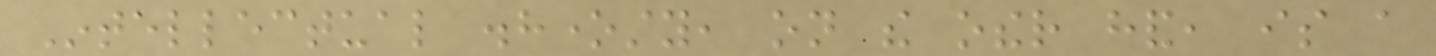Intellectual dishonesty, on the other hand, is a
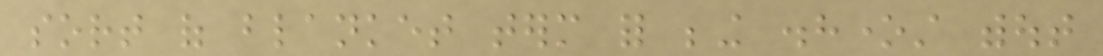sort of blanket term for being dishonest without
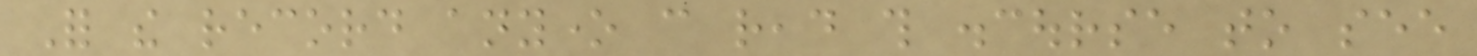For the record anyone can read this discourse to see
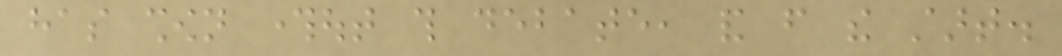has shown throughout this debate, and from the start.
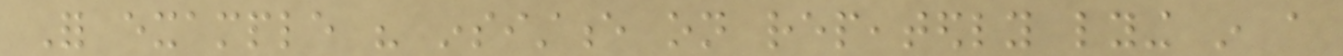For example his insistence on repeatedly lying in a
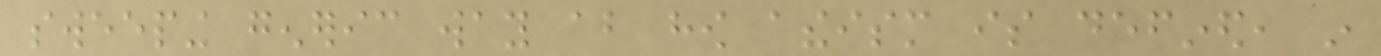sweeping generic way about how atheism is defined, in
